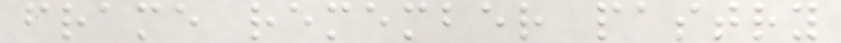frame remember pastry
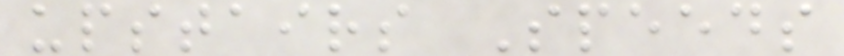upstairs Speeds
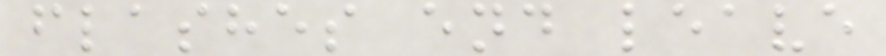flashes end leave
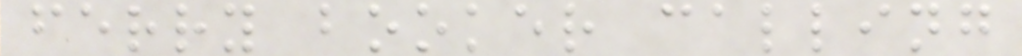ferry booker calling
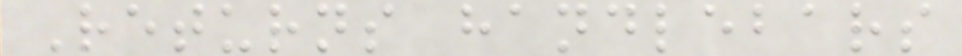Returns handlebars
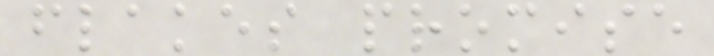flakes promise
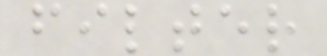filter
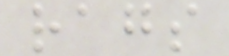rags
